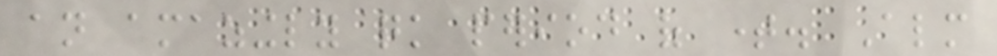an amazingly quick period of time. Almost
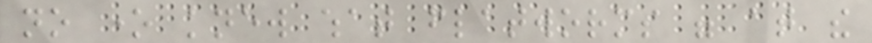no one knew what flatworms were at the
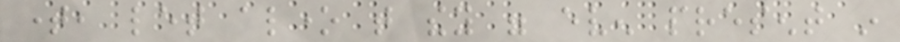time, let alone that they were even present in
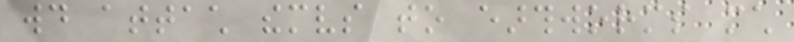would attach themselves to earthworms much
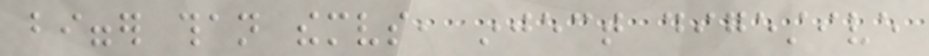bigger than themselves, inject digestive
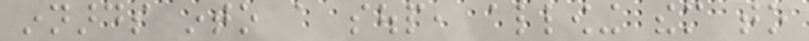innards into a soup, allowing them to
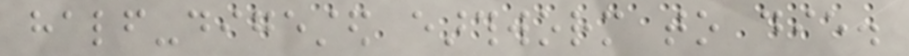half-digested earthworm to die.
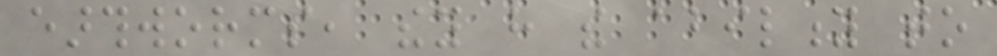earthworms, they have the ability to
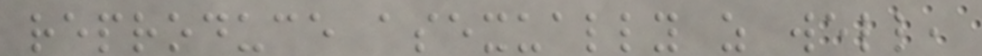reproduce asexually as well,
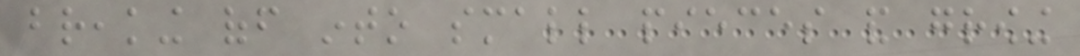breaking off into small pieces and growing
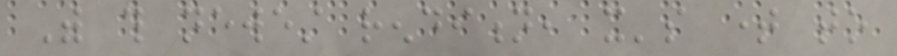With this newest rendition, it's time to
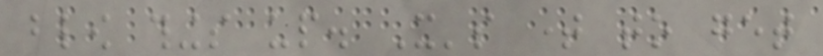blow things up. It's time to get
